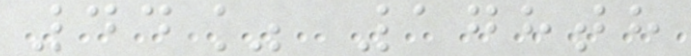44% 178th
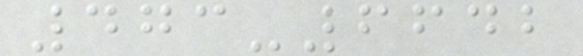473-6642
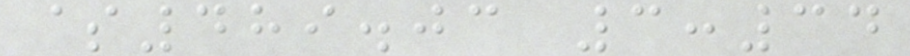$489.03 3:34
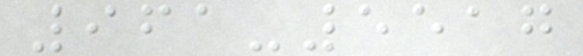961-5517
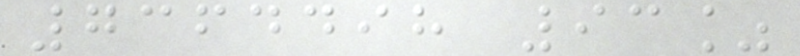7364498 93%
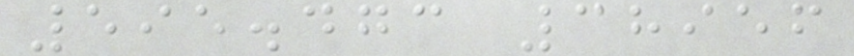595.473 38956
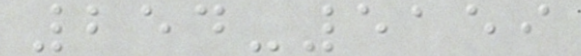254-5159
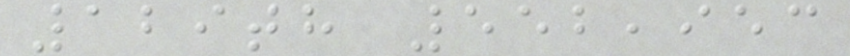129th 552,953
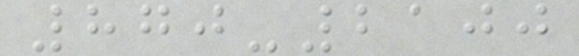870-2100
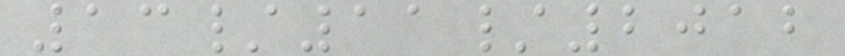13/11/2012
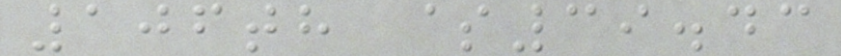106th $39.43
